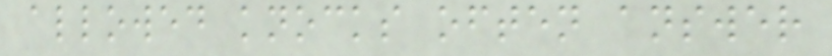allowed knocks often answer
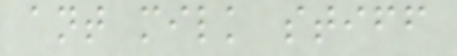ant milk stiff
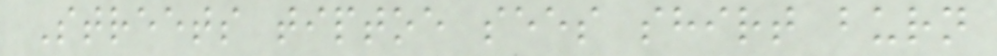Streets tiptoe sees shirt burn
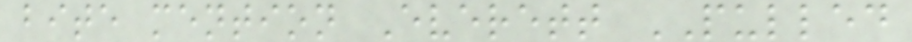bite mention Everett PULLED
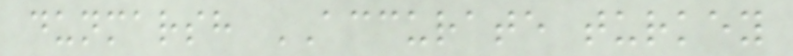dunmarsh ACCURATE turkey
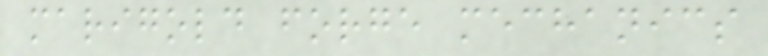marigold forge mechanics
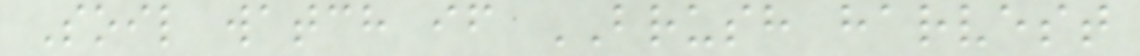Soil watch if BRUSH harvest
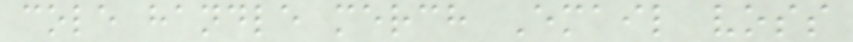cole handle merch Email voss
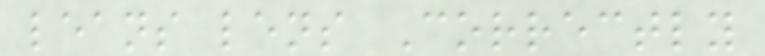leans lens Correctly
